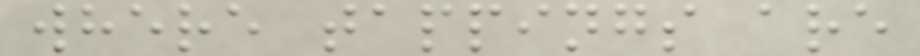where tappings are
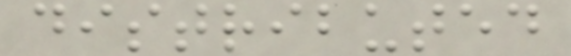distributed
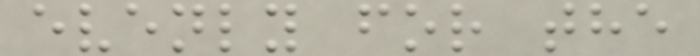evenly for the
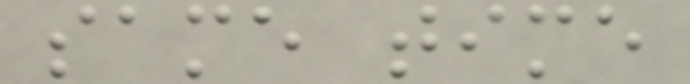same time
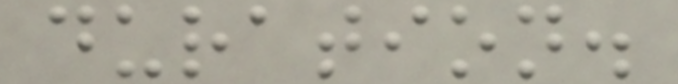duration.
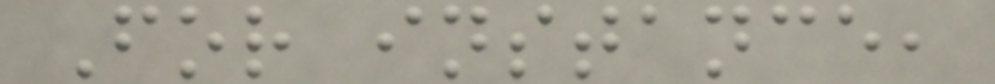For instance,
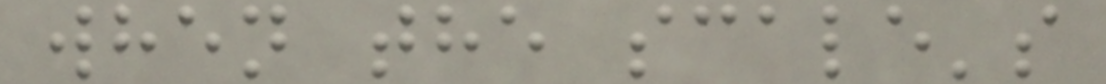when the scale's
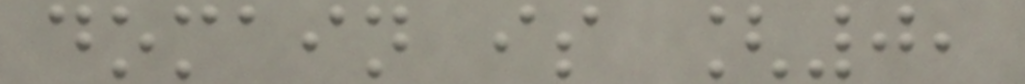domain is [0,
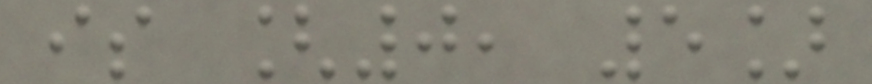is [0, 5]
